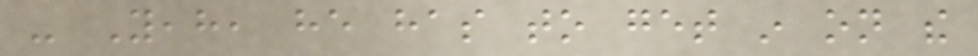- Yeah, he has to get in on the
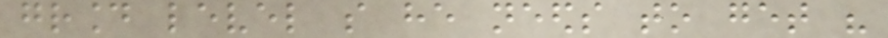ground level so he needs to get his
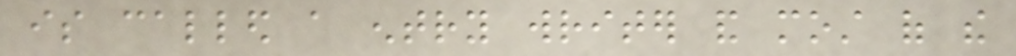is called a entry writer and most of the
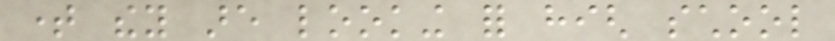time they are looking for high school
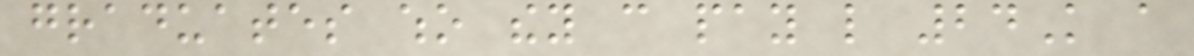graduates who they can pay like 24K a
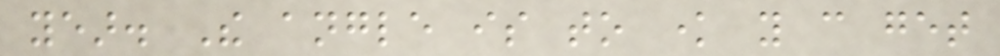year. The angle is to know you can get
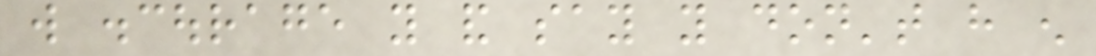will discourage you and say you don't have enough
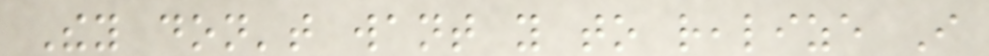They don't want you to realize I
